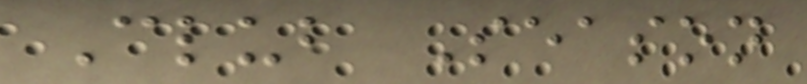Club Season
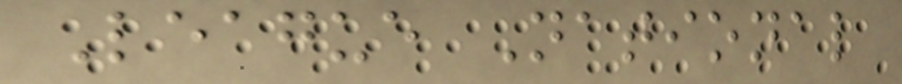League National
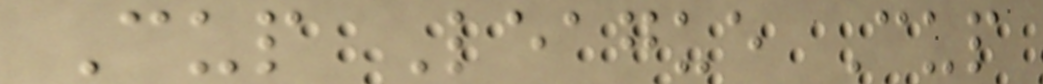Cup League Cup
